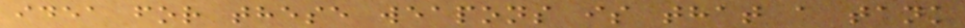idea for these weapons is that a tank
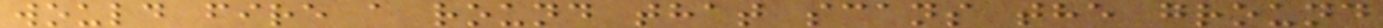would fire a round that scans the ground
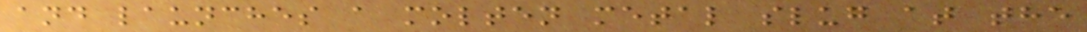and launches a molten metal slug at the
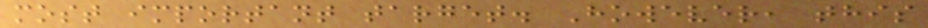most important target. However, this
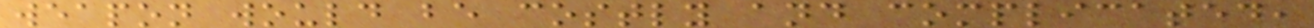weapon would be costly and complicated,
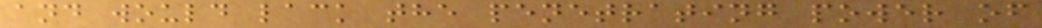and would lack the penetrating power of
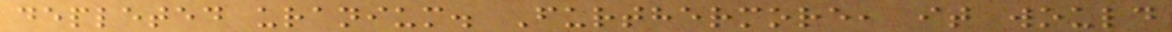depleted uranium. Furthermore, it would
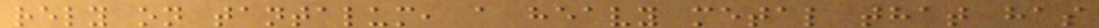rely on tantalum, a heavy metal that has
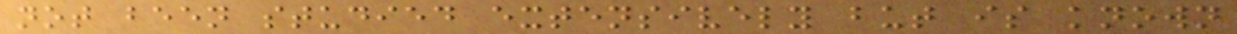not been studied extensively but is known
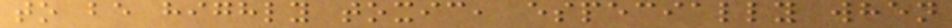to be highly toxic, especially when
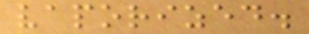vaporized.
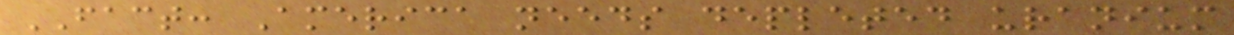FACT: America needs depleted uranium
